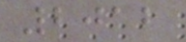2012
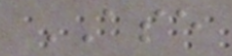ASE
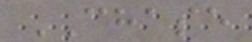CHASE
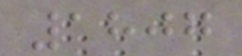1807
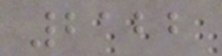2122
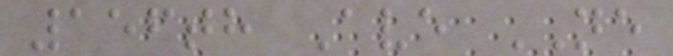156th Ave NE
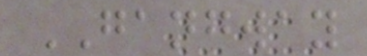GANGWAY
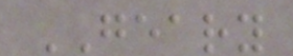GEARY
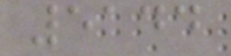5144
